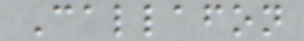Callafon
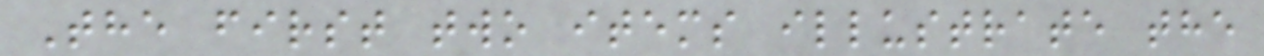The first two items illustrate the
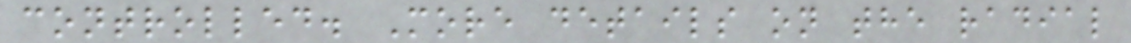controlled. More details on the radial
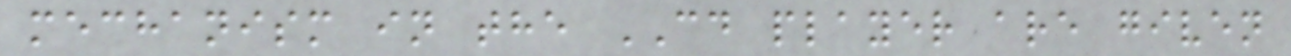mechanism in the CD player are given
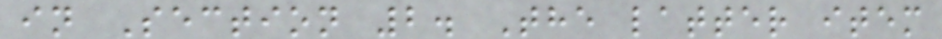in Section 2. The latter item
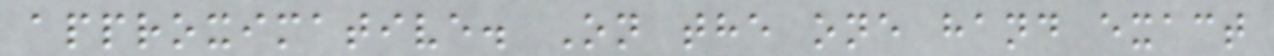approximative. On the one hand exact
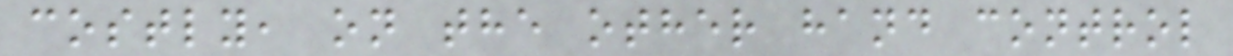costly, on the other hand control
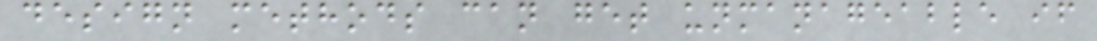design methods can get unmanageable if
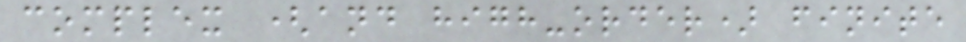complex (and high-order) finite
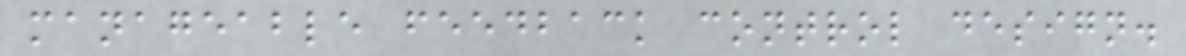manageable feedback control design.
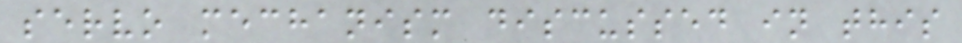servo mechanism discussed in this
